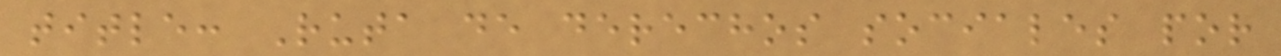title: Ruta de derechos sociales por
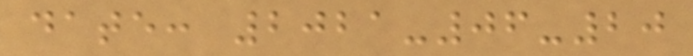date: 2021-06-20
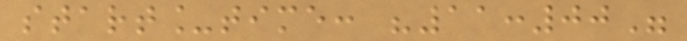start_time: "11:00"
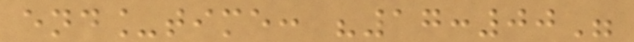end_time: "17:00"
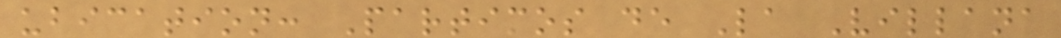ubication: Partimos de La Villana
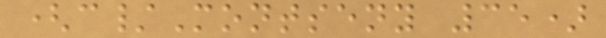(c/Montseny 35)
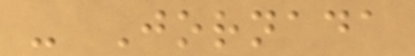- Jornada
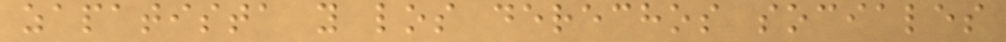zapatista y los derechos sociales
